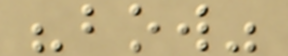"bow"
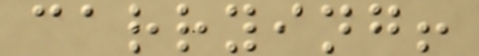carrying!
